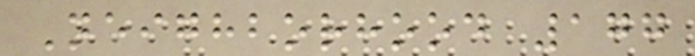Neighborhood 177
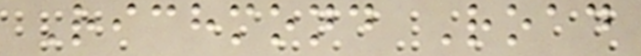Richmond Road
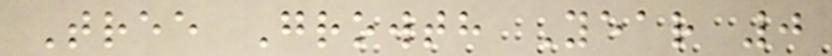Tree Growth Year 0
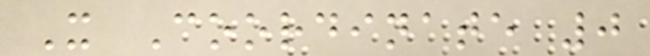X Coordinate 0
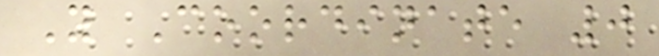Y Coordinate 0
